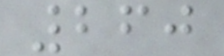260
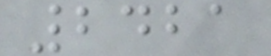2421
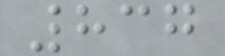837
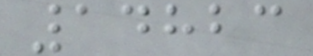14823
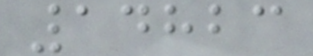14823
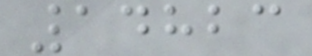14823
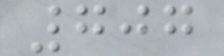707
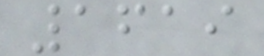1619
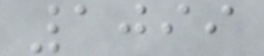1099
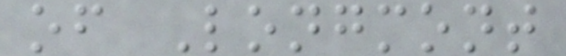of Longmont
